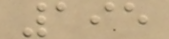195
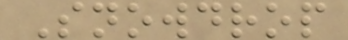Snowdrop
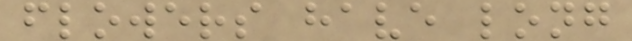flowers have long
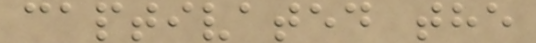captivated the
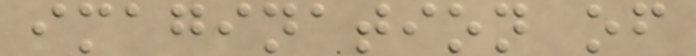imagination of
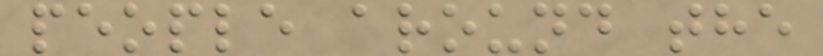people around the
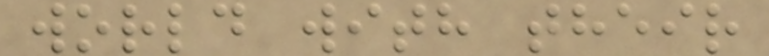world with their
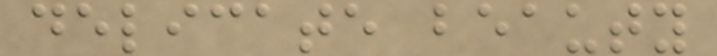delicate beauty
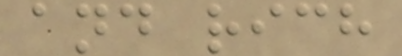and rich
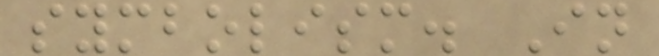symbolism. In
